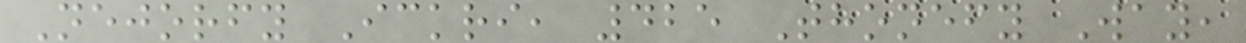Nejorfy Ickri, 425 Thonefy Way,
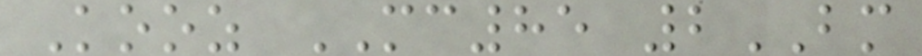Kooz MC85 2BM
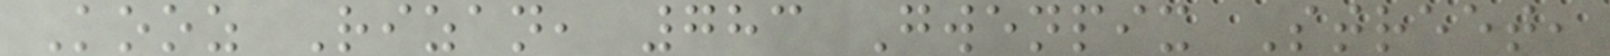Kooz Rizan, 783 Gwenpix Street,
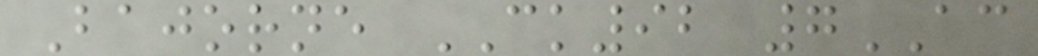Bajorne CK92 7AC
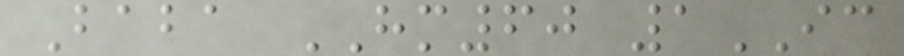Baba HM60 1IC
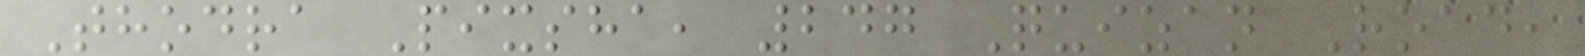Thodra Pixsha, 247 Quizan Road,
